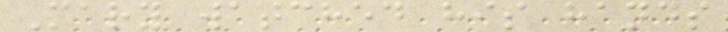Mary watched his hands
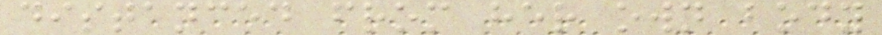distanced from her own body
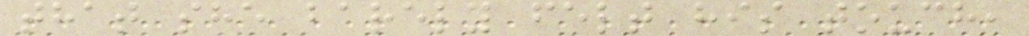that she barely felt his touch,
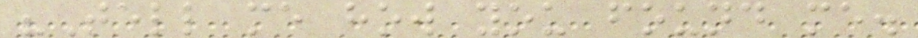"Tell me how you found me.
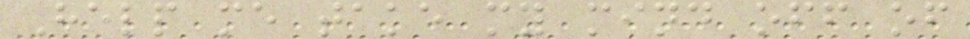Help me take my mind off of
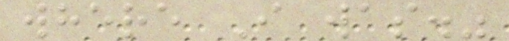where I was."
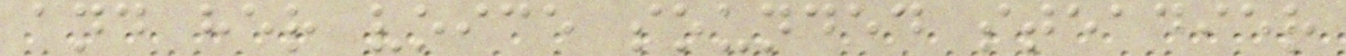and her voice sounded steadier
